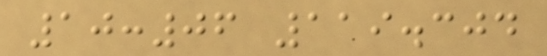10:06 119.304
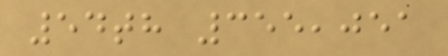54th 355,051
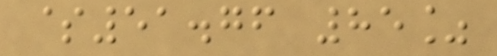$51.76 85%
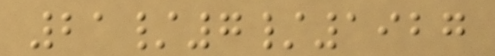21/7/1927
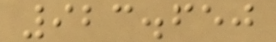923.650
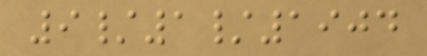9/1/1904
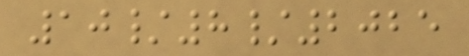10/8/2025
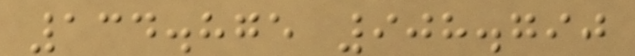134.875 908.790
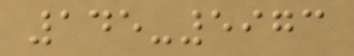145-5973
